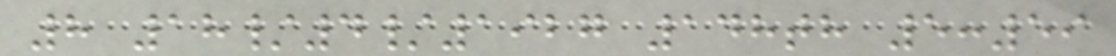8 18/4/1927 148th 5:59
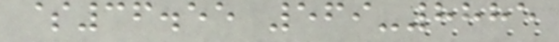$36.55 569-8885
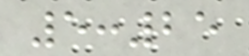5:25
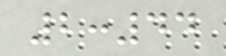2:44
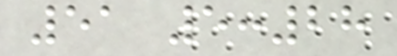51 5:28
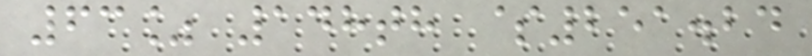63% 148th $251.24
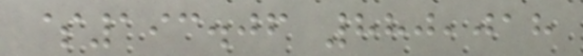$193.06 880,018
